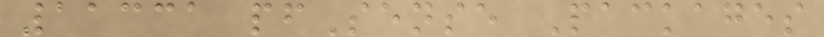11331 pfSense Packages
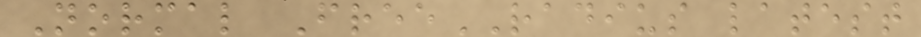Normal FreeRADIUS latest
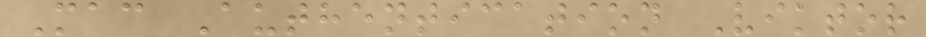Mac Authentication Viktor
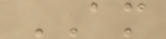AM
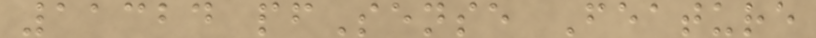11324 pfSense Feature
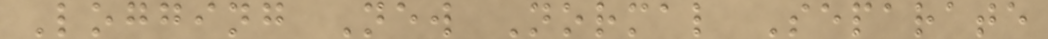Logging New Normal Separate
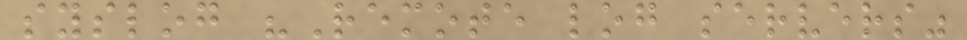syslog "Remote log servers"
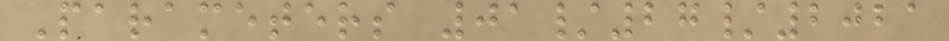Parameters 01/27/2021
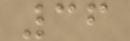36
